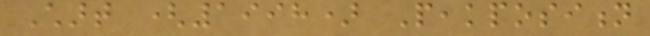Chart (1998) Peakposition
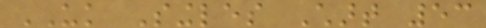UK Singles Chart 53
